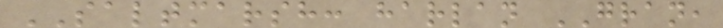SALTMARSH: harlan GRAN,
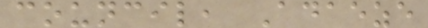council, Adaeze
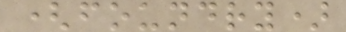(foundry)
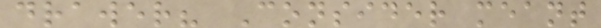drawer? Consider meant
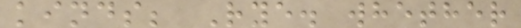kinds; Rye. whether
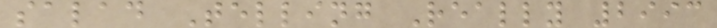salad Telling Really 2993
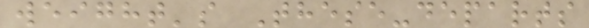weight's These-departs
